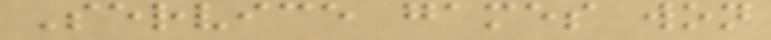Service games won
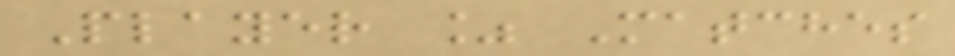Player % Matches
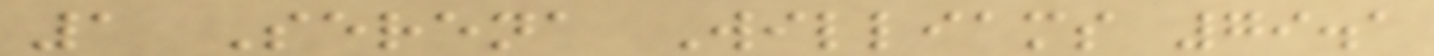1 Serena Williams 79.1
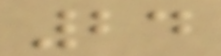24
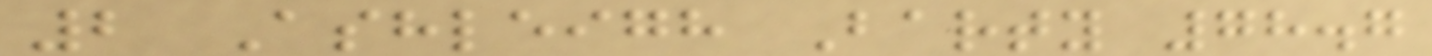2 Ashleigh Barty 78.7
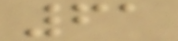61
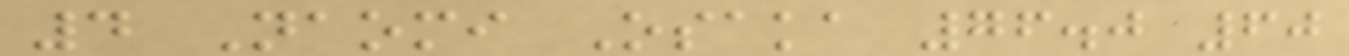4 Naomi Osaka 76.0 60
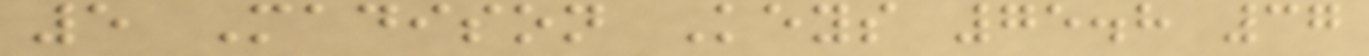5 Madison Keys 75.8 37
